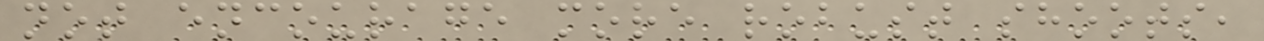not encourage more robust shoots,
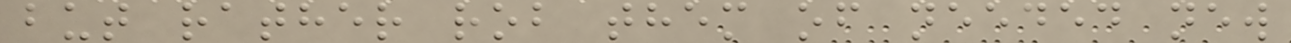but rather rob them of needed new
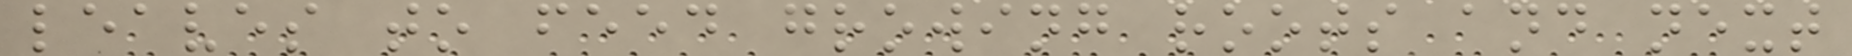leaves to feed growing roots and next
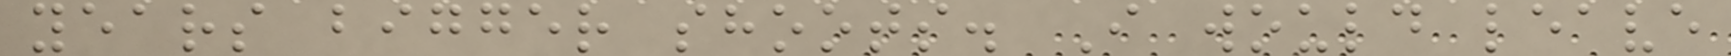years bigger shoots. I would leave
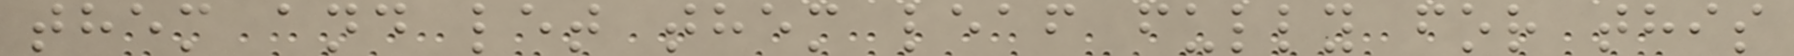them and let them leaf fully for this
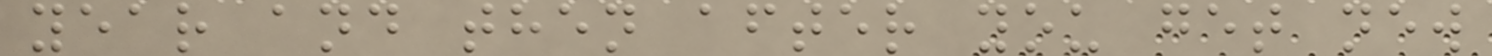year and then after you get new
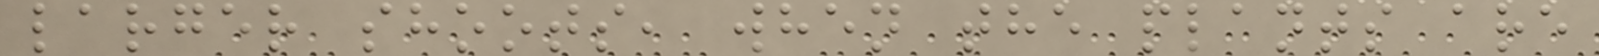larger shoots, when the plants are
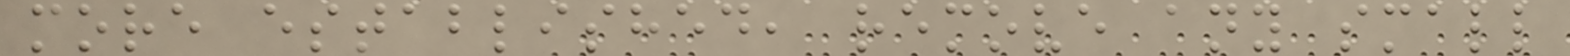more established, remove any small
